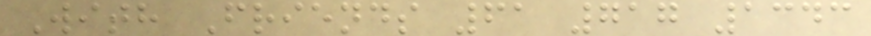With Friends 61 717 1343
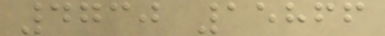4730 15866
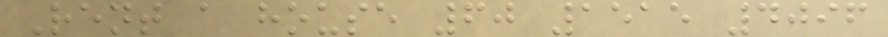Rent a house 60 1515 4096
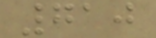710
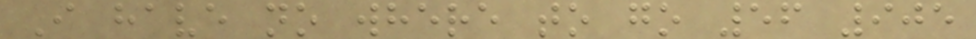I have no where to go 56 905
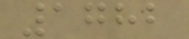1782
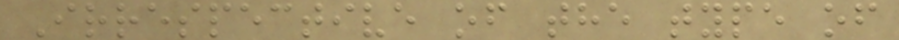Irrespective of the type of
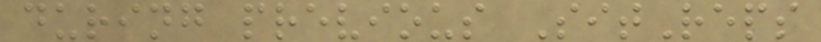during previous SitReps
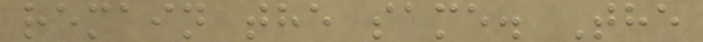remain the same. The
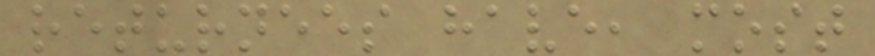returnees have, most
